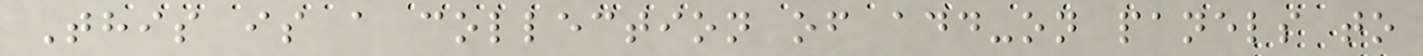This is a collection of add-on panels to
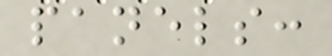panels:
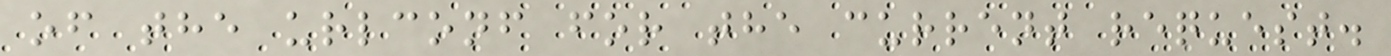of the urlconf for the current request.
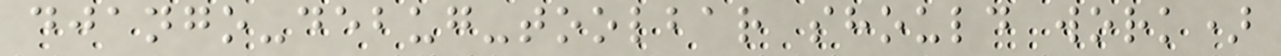django-debug-toolbar should work)
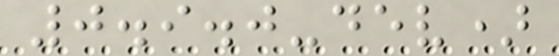0.9.0-dev)
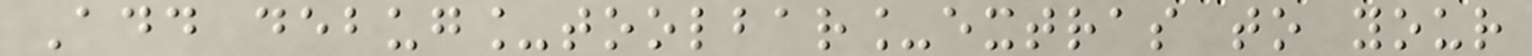Add debug_toolbar_extras to your
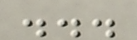...
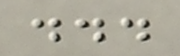...
